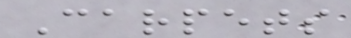Carpets
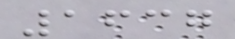1637
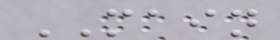MAIN
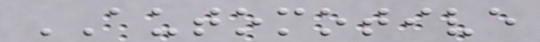AUTOMOTIVE
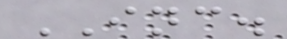INC.
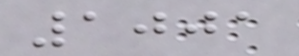1001
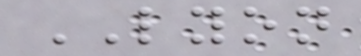LYON
